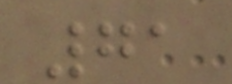71
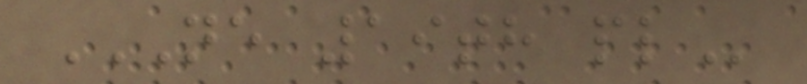NE 19TH PL
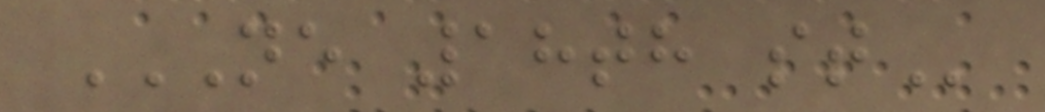NE 18TH ST
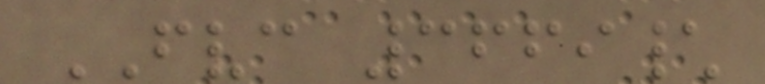FVC 3669\
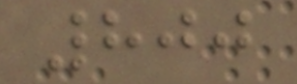800
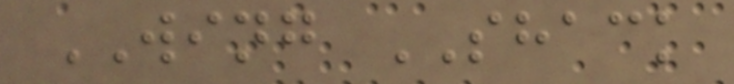WING SHACK
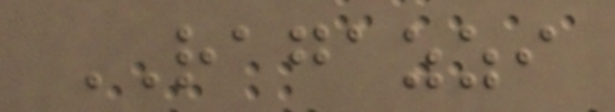RAGAZZI
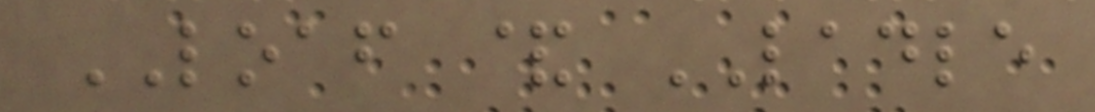LOAF & LADLE
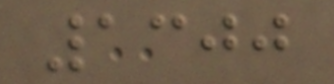1300
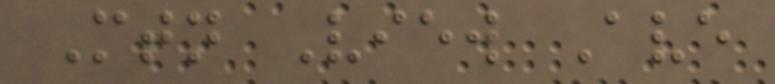Mtn View Ave
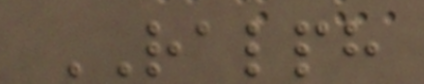RALPH
